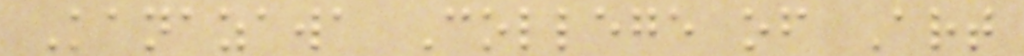Kanazawa College of Art
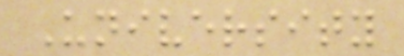University
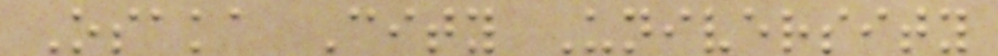Osaka City University
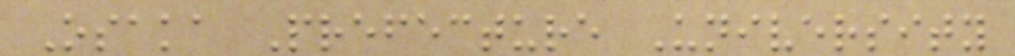Osaka Prefecture University
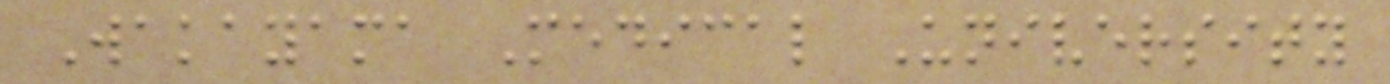Wakayama Medical University
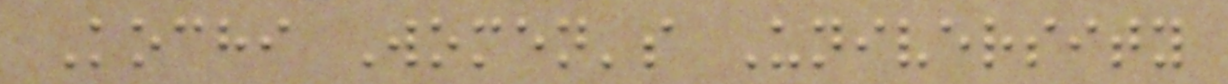Kochi Women's University
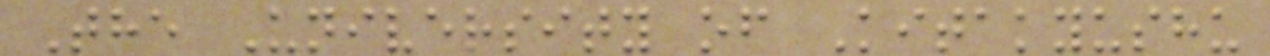The University of Kitakyushu
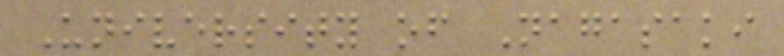University of Nagasaki
